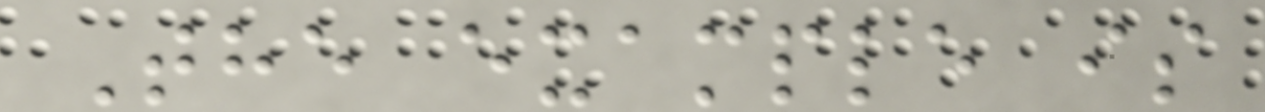The example is
